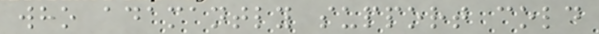who adamantly support cold
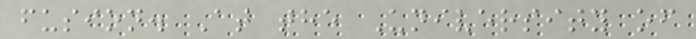fusion. At the University of
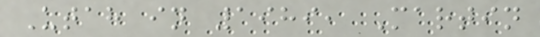Utah in 1989, Martin
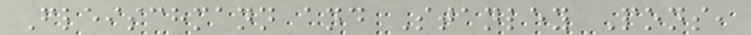Fleischmann and Stanley Pons,
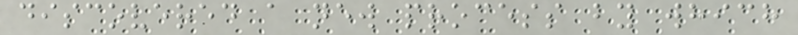discovered a new process by which
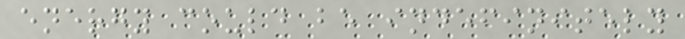energy could be indefinitely
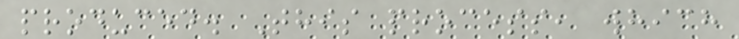produced. This process, which
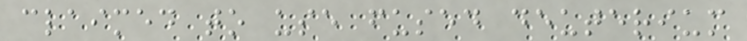claimed to use fused deuterium
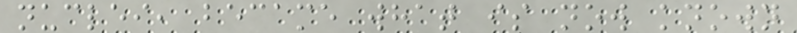nuclei, became what is now known
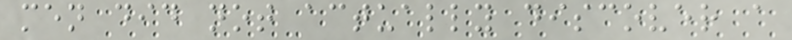men did not actually discover a
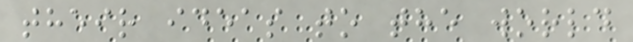their ideas to the world
